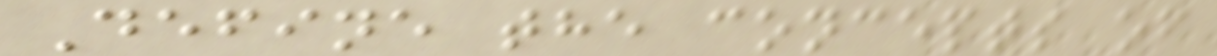Define the concepts of
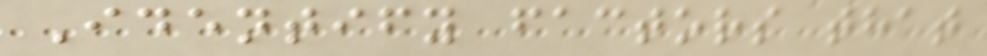Identify factors that
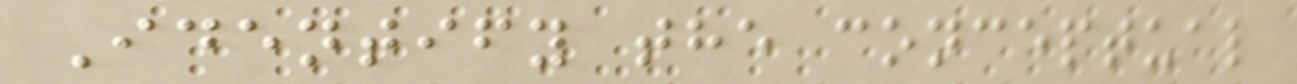Identify the conceptual
